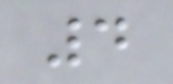4
